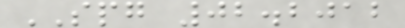SPG 02.2012
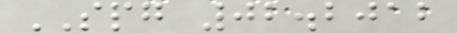SPG 02.2012
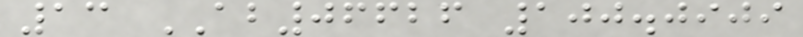13 AB06626 100.0909
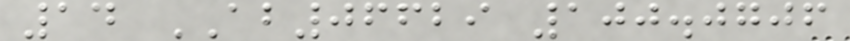14 AB06629 100.0706
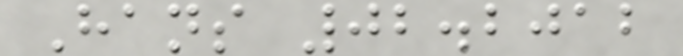Hans 02.2012
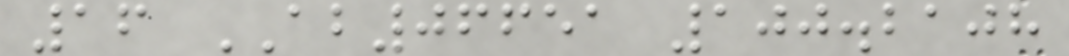16 AB06651 100.2108
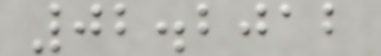02.2012
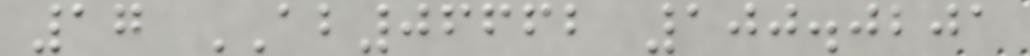17 AB06662 100.0201
